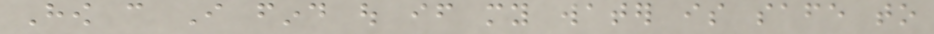How can I find out if my water is safe to
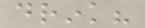drink?
